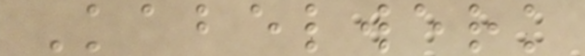Kabelwerk
